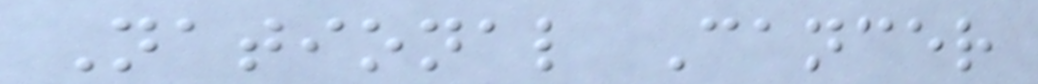National Cancer
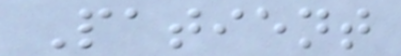Patient
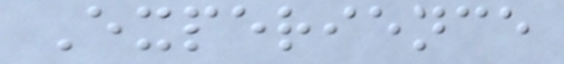Experience
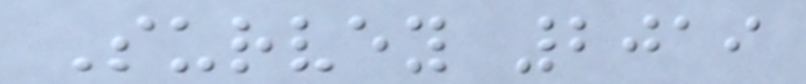Survey 2019
